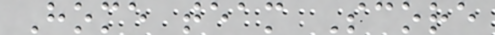Home team Score
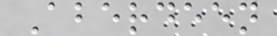Aberdeen
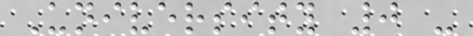University 0 -
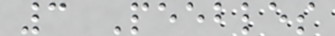3 Peebles
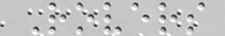Rovers
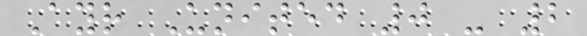Ayr United 0 - 2
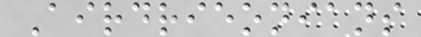Airdrieonians
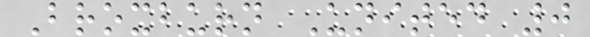Broxburn United 0
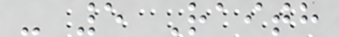- 5 Raith
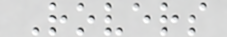Rovers
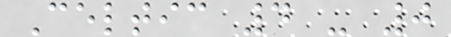Celtic 4 - 0
